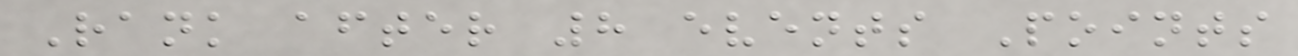Rank after 8 events Points
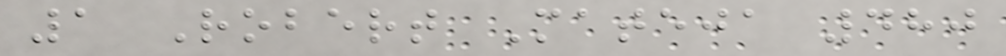1 Robert Mateja 480
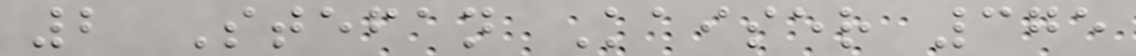2 Stefan Kaiser 375
